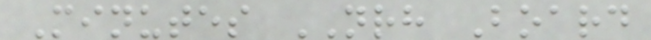Minutes NRH Board
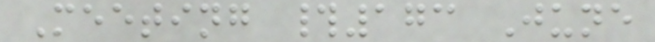Meeting #173 June
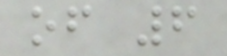of 6
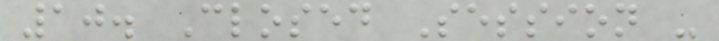10. Closed Session -
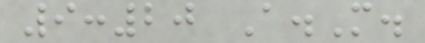9:20 A.M.
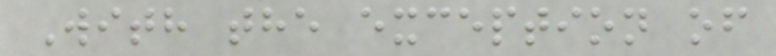With the exception of
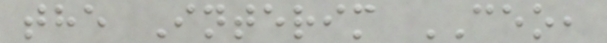the Interim CEO,
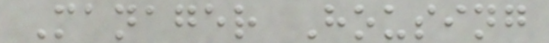Manager Housing
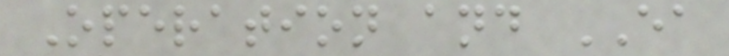Operation and EA
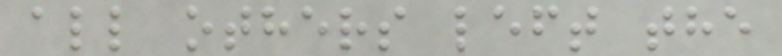all others left the
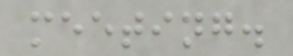meeting.
